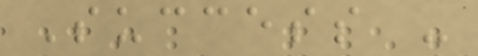Success -
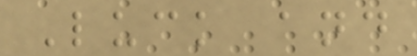Luck and
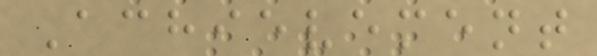Achievement
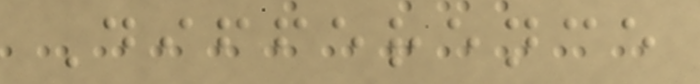Difference
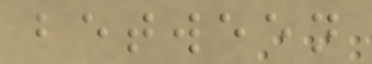between
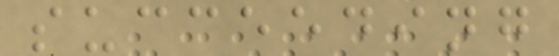succeeding
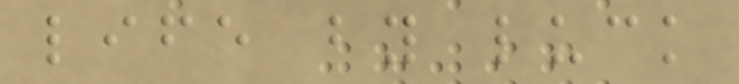life by luck
